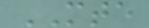MTE
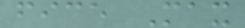fice Max
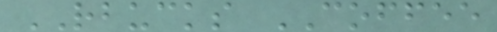RBUCKS COFFEE
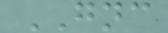GNC
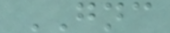GNC
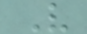V
